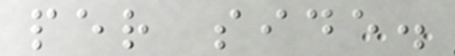per side.
